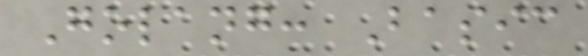Golang: Basic
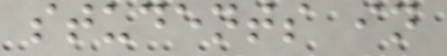students in
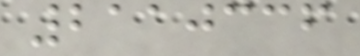2110336
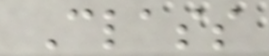Class
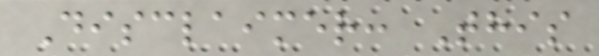Disclaimer: This
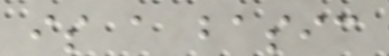is a basic
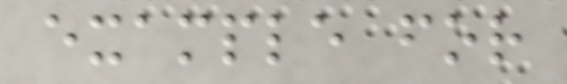example for
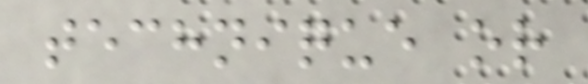technique or
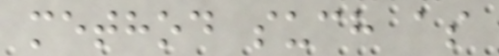method such as
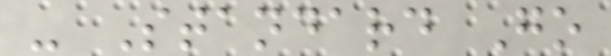- Standard Go
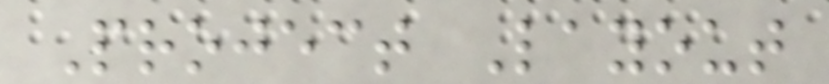Project Layout
